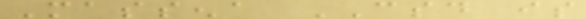Massena CSD is
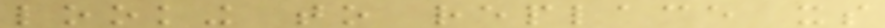looking to replace its
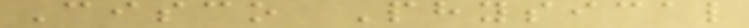Cisco Physical
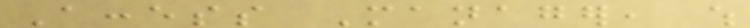Access Manager, which
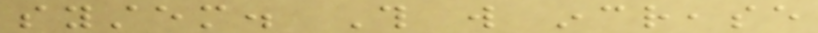system. This will increase
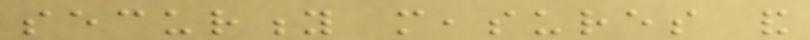security measures and
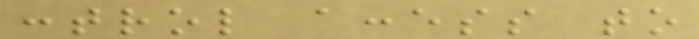control access to
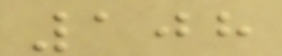108
